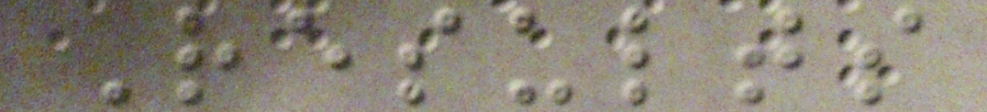Results
